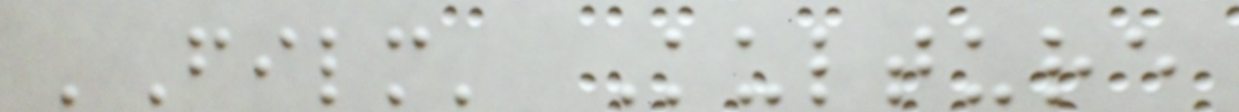'Film' Kulture
